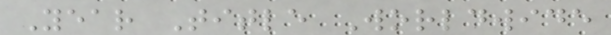Year Title Worldwide
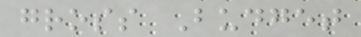gross Budget
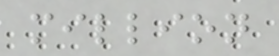million
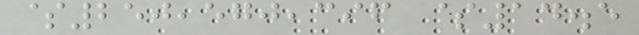$250,570,396 $14.5
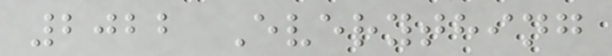2022 Everything
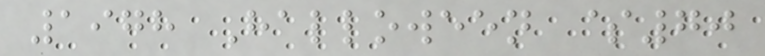1978 Halloween $70
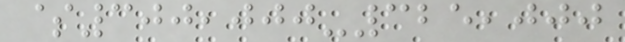$300,000-325,000
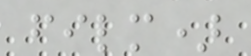film)
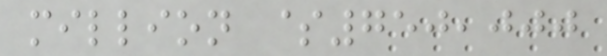million $750,000
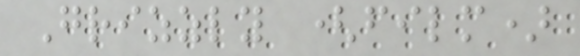Grizzly (film)
